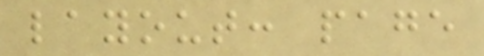layout: page
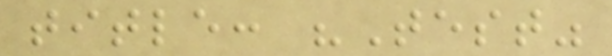title: "Test"
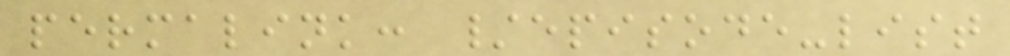permalink: /episode-list
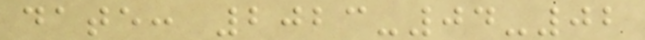date: 2023-04-02
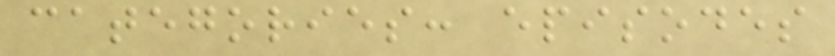categories: episodes
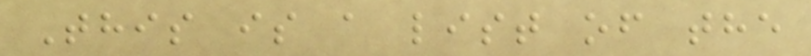This is a list of the
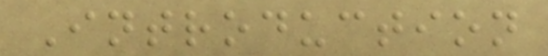Introduction
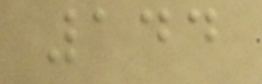144
